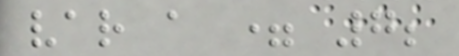var a = 7;
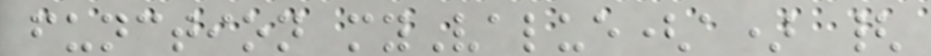function myValue(a) {
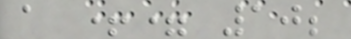a += 10;
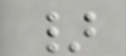}
